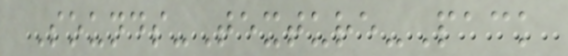Sounds-Texture-Pack
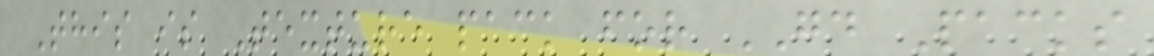This is Texture pack for GD Packs
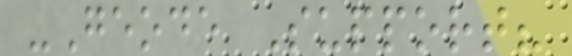-Geode Support?
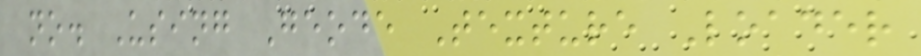no. Using Geode Texture Loader
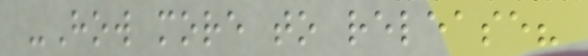-How more to release?
